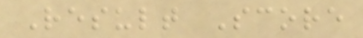Result Score
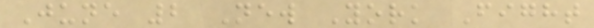June 2 New York Fight
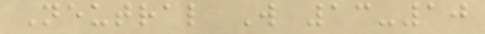Neutral W 13-10
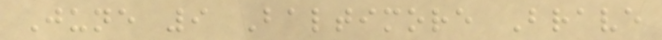June 9 Baltimore Brave
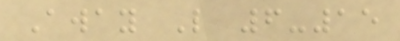Away L 6-15
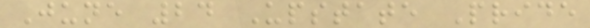June 24 Upstate Pride
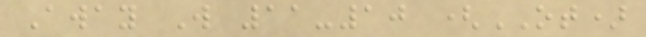Away W 11-10 (OT)
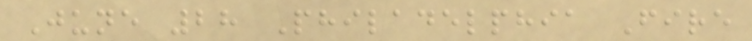June 28 Philadelphia Fire
